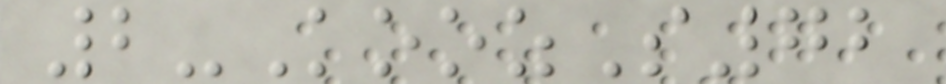2-KoozS72
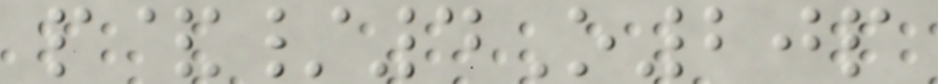p&/4O20p
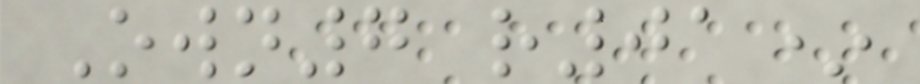Own7 r01*
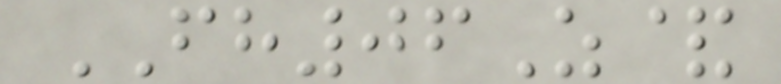FH06Z&
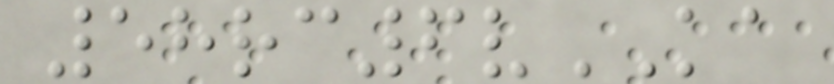58rc6vKA
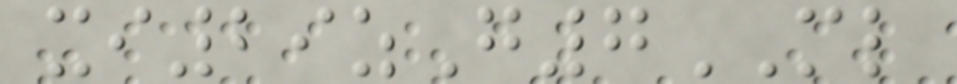xi29zG7ML
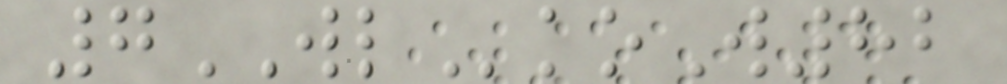7WLkoW82
